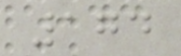174
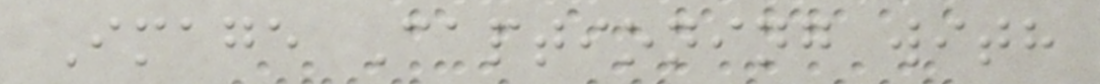Image Captioning with
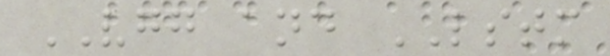VGG and LSTM
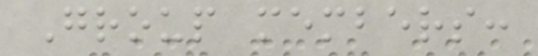Group members:
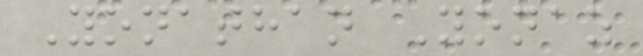Yonathan Yonaz
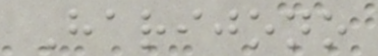Harijono
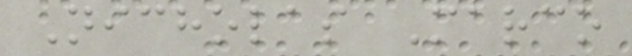Nicholas Marco
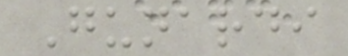Gunardi
